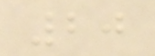20
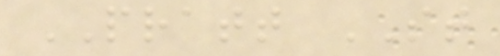PRATT ST
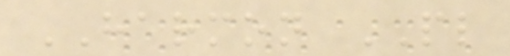HARMON PL
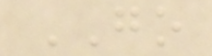GO
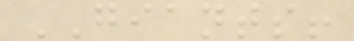GIANTS!
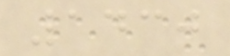1430
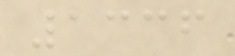1336
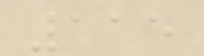115
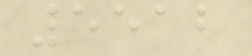5512
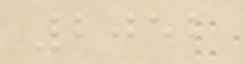2052
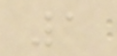1
